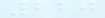220
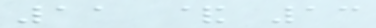11 & 13
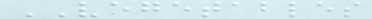VEGETABLES
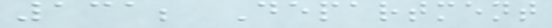131; Department
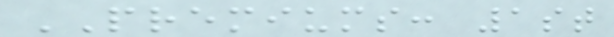PREMIUMS: 1st
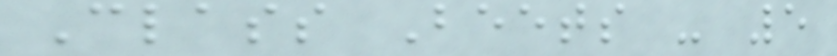Class Beets - 5
